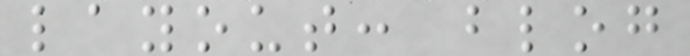layout: blog
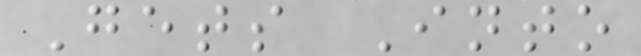Gets Into
